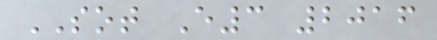SOT E3 2016
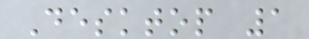Desktop 1
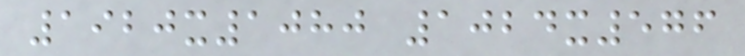1920x1080 1024x576
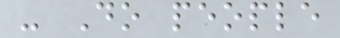- Do people
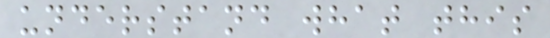understand what this
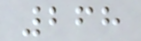268
